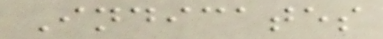Indicates
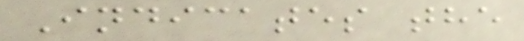Indicates the
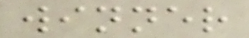winner
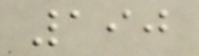190
